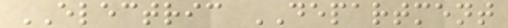ELECTRIC DEPARTMENT
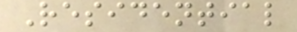Residential
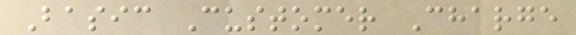Basic Customer Charge
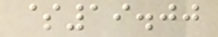$19.00
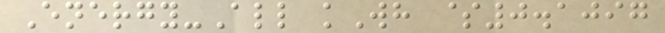Energy-All kWh $0.1097
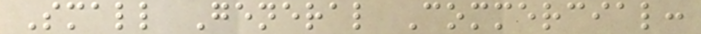Small General Commercial:
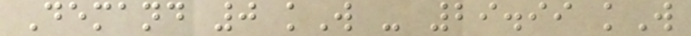Demand 0 kW - 29.99 kW
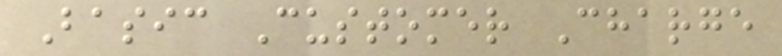Basic Customer Charge
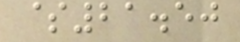$21.50
